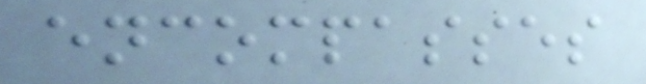encompasses
